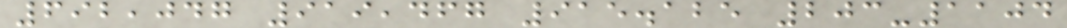692,047 919,467 915.125 203-1104
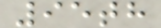95th
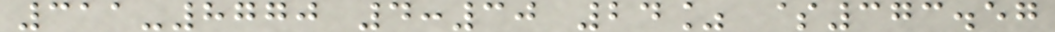311-8770 4:30 24% $373.57
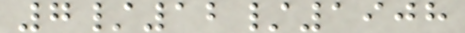7/12/1908
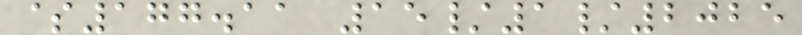$177.11 15/1/2025
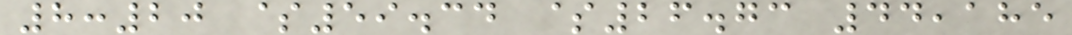8:20 $59.34 $26.73 44,185
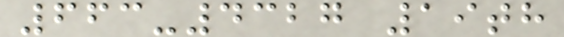663-4327 19th
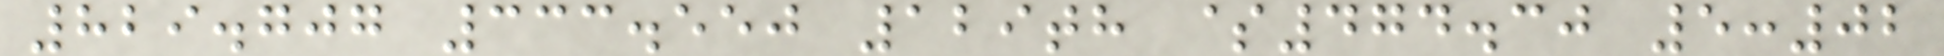829.707 333.550 129th $474.30 5:02
